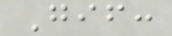Gif:
